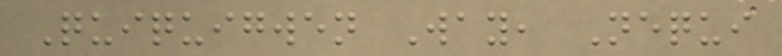Quiquigwen Way, Nequi
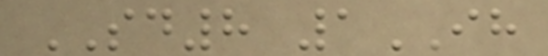SD8 1IH
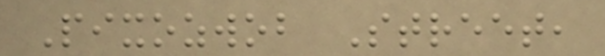Pixozwob Street,
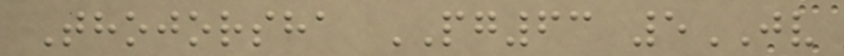Thojorsha PG63 5JV
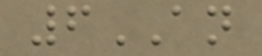6AN
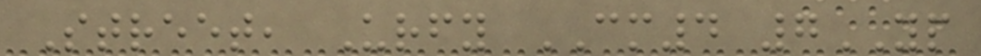Street, Urfy CM4 7YP
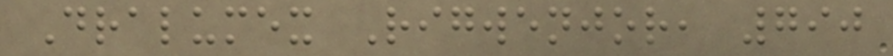Dralumex Rigwenjor, 790
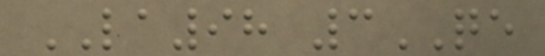LA98 3QE
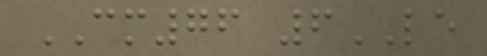CM76 6LE
